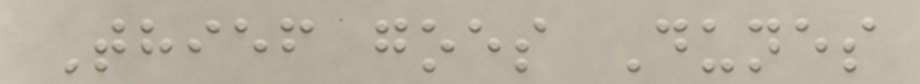Thief goes Dunes
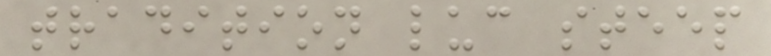tradition luc steep
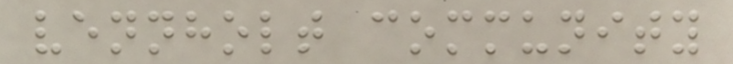vennholt community
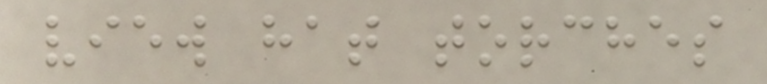view hat torches
